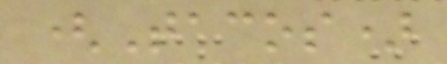(Tacos)
